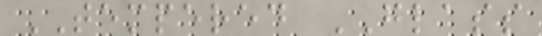TEMPERED GLASS
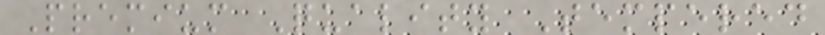Premium Quality Tempered
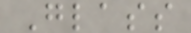Glass
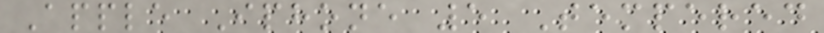Apple Iphone 5 Tempered
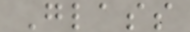Glass
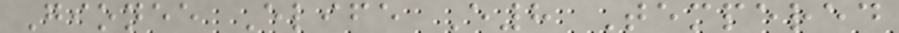Gionee Elife E8 Tempered
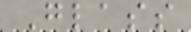Glass
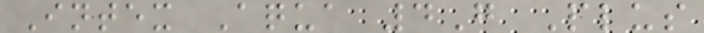Intex Aqua 4G Plus
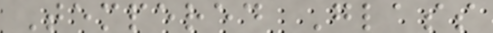Tempered Glass
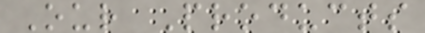Our Products
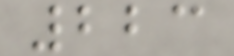223
